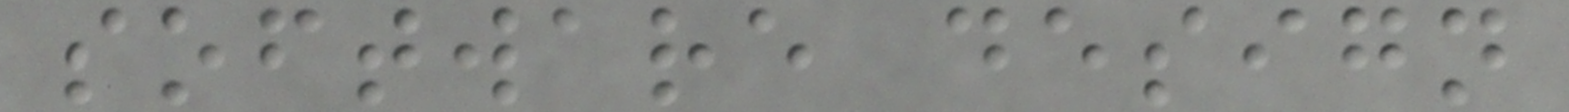software design
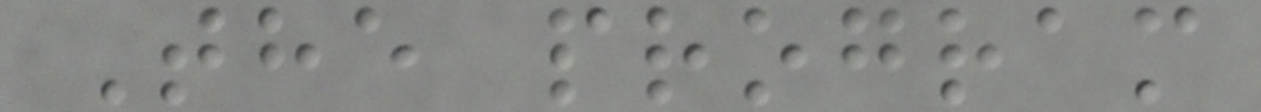The program
